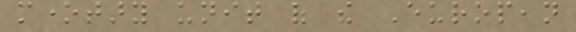monetary unit of the European
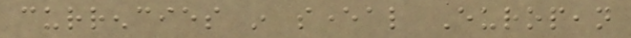currencies in several European
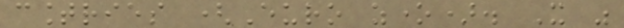countries (Euro zone). It was
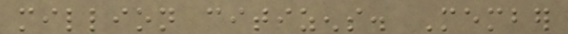million citizens. Member
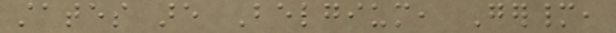states are Belgium, Germany,
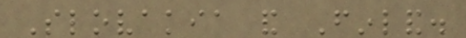Slovakia and Finland.
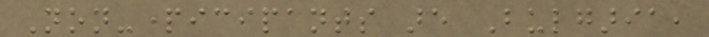Non-participants are Bulgaria,
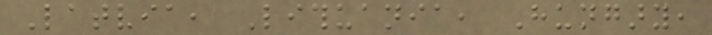Latvia, Lithuania, Hungary,
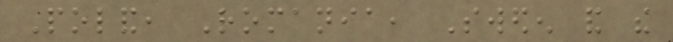Poland, Romania, Sweden and the
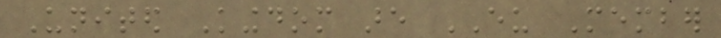United Kingdom are EU Member
